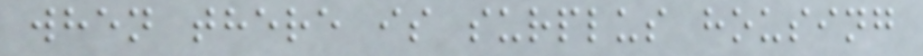when there is surplus housing
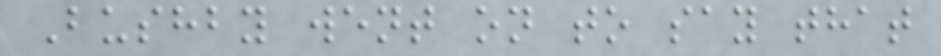Bushby went on to say that
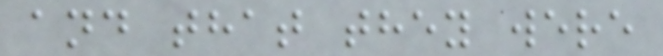and that they were
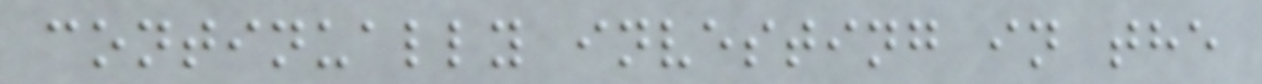continually investing in the
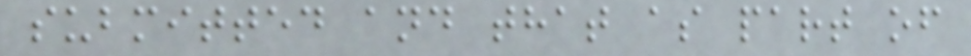submitted and that as part of
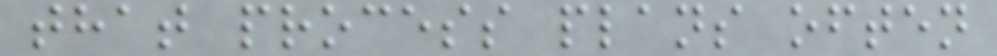that process plans often
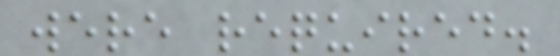were required.
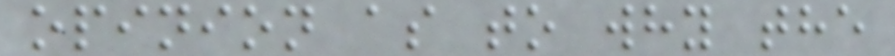opinion as to why the
